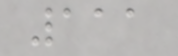111
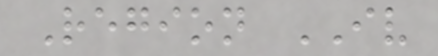Region IV
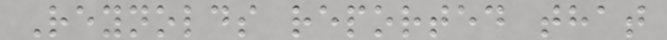Reynolds reported that
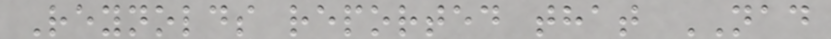Reynolds reported that NAD
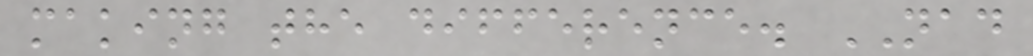making the difference. NAD
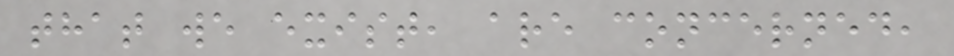that we exist, are concerned,
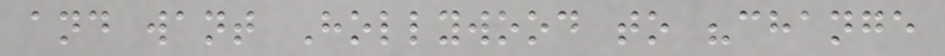and want Hollywood to "change
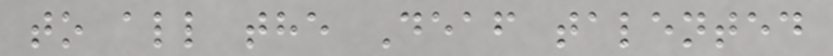to all the Deaf talented
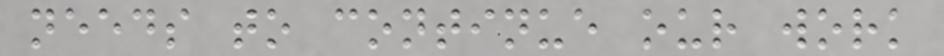needs to continue our work
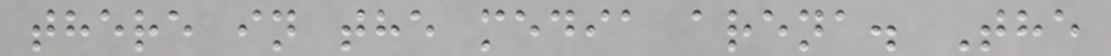there in the media arena. The
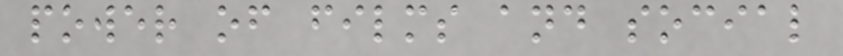power of films and social
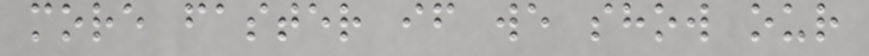more faster if we show our
